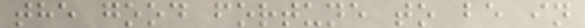the good fortune to be in
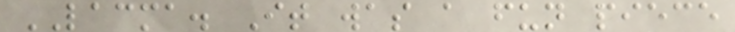LACMA. It was a fun piece
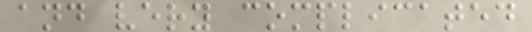and very complicated
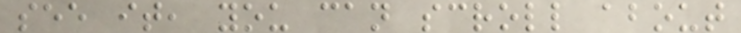see it, you can scroll about
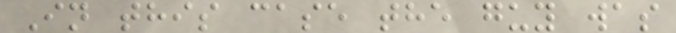In this case the guy was
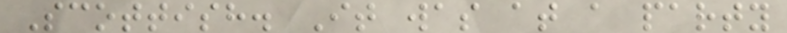Scottish. It was at a party
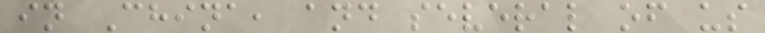in China, and several of us
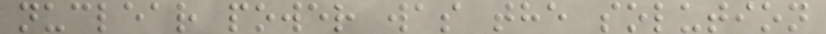nuclear power was the solution
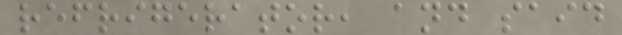refrigerator, and said
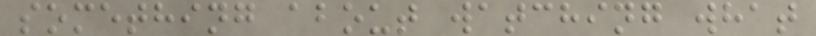something about watching what
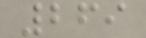269
